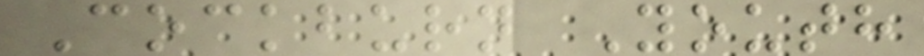Cockburn Youth
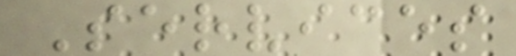Services
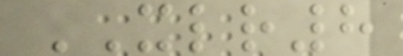XLR8
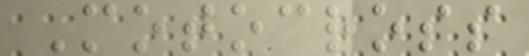Motocross
